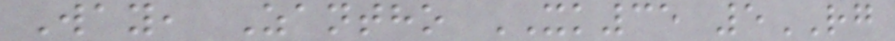Way, Zantho XK35 5RG
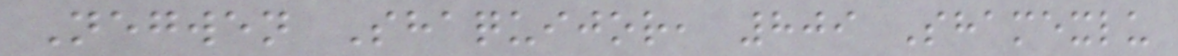Negwen Shaquijor, 809 Shamexlu
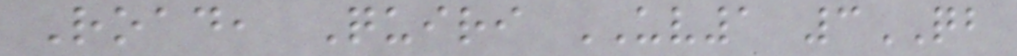Road, Quiri UV1 3QB
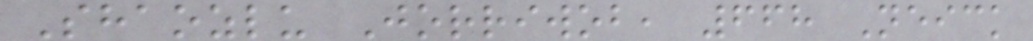Shaozlu Jorriwob, 668 Neick
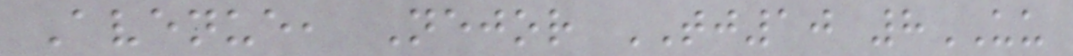Avenue, Nejor TJ10 8UU
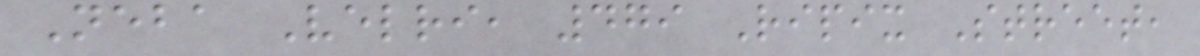Neba Velri, 479 Ripix Street,
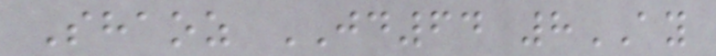Shaoz JD64 8AY
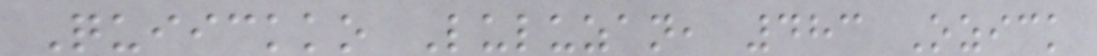Quiickko Luluzan, 483 Ozick
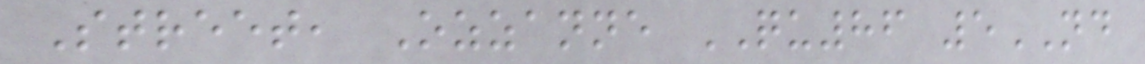Street, Ozzanne QU86 5ND
